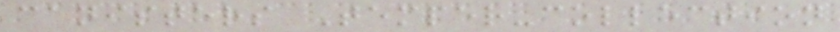canisters Temper-collection
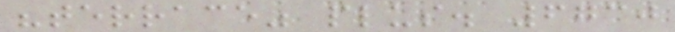"terrace" plus. 6730
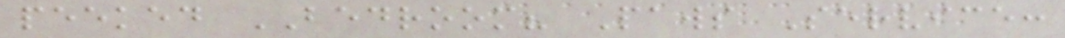peeked BEDROOM? Paws Service:
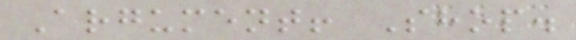Argument! Shop.
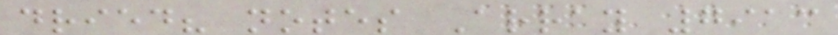dried? notes Array 7913
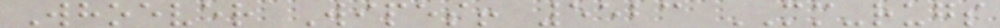Whoever Wipes! 5523 MM-rugs
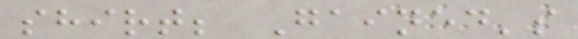shirt; Gained's
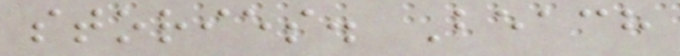stories. Beach
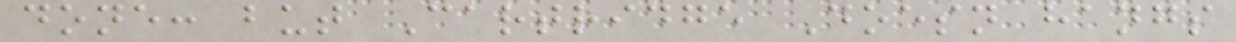done: but Cartridge Doesn hangs
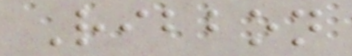Ribbon
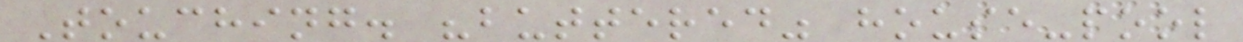Touching. "buttered" house-pool
